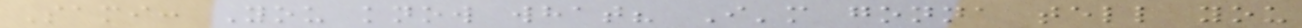Sami: You know what? I'm gonna tell you
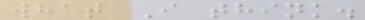what I think.
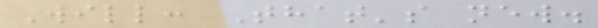Will: That's new.
